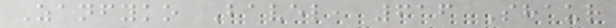Zanfyko Bavel, 616 Shaur
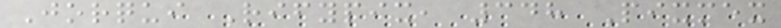Jorqui Rifypix, 348 Pixmex
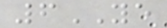6YE
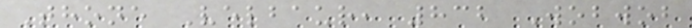Thone Velbaur, 832 Wobwob
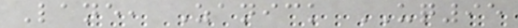Lane, Zanick UQ95
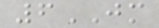6JM
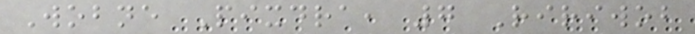Wobne Pixdra, 7 Ririwob
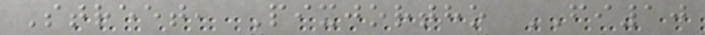Street, Pixjortho FI10
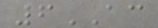6AC
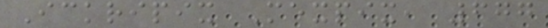Ickripix Mexpix, 677
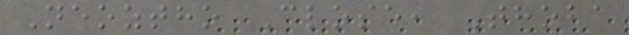Neoztho Close, Thoba
